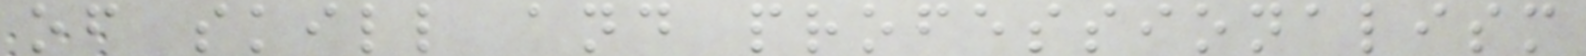of skill and professionalism
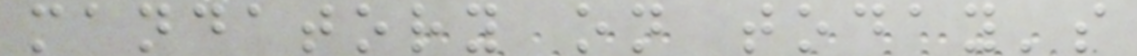mandatory on today's
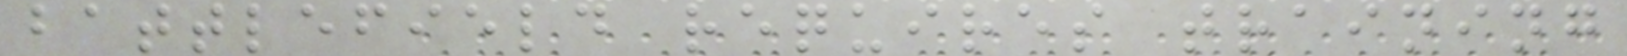battlefield requires training
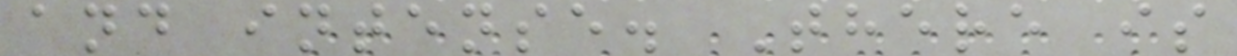and intense. There is
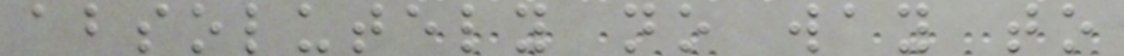absolutely no way to
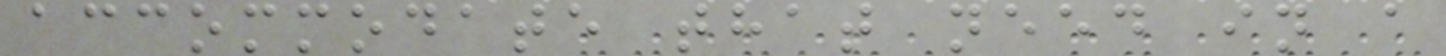accommodate that need in a
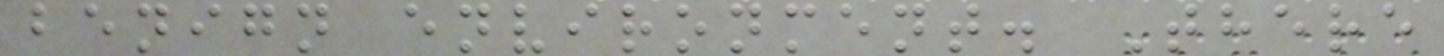benign environment. There
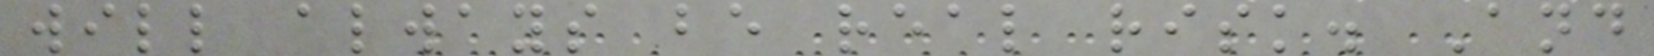will always be real risk. And
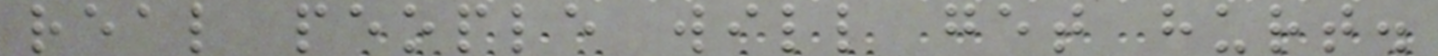real people will get hurt.
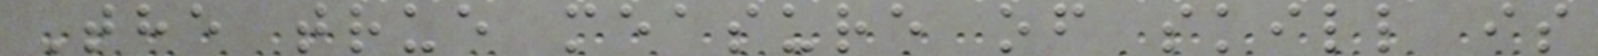The true measure of skill is
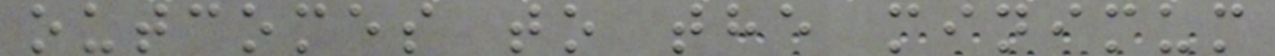outcomes to the minimum
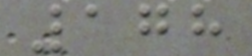178
